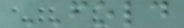FOLD
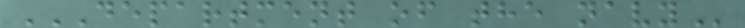DEPARTMENT OF THE NAVY
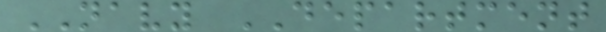NAVY DEPARTMENT
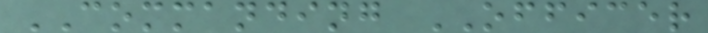COMMANDING OFFICER
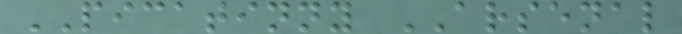PICATINNY ARSENAL
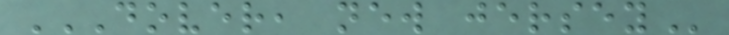DOVER, NEW JERSEY
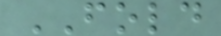FOLD
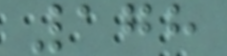178
